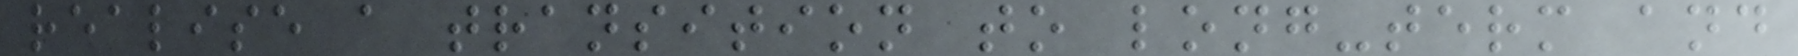realise a transition to long-term and
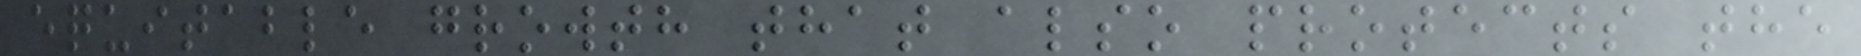equitable growth that also protects the
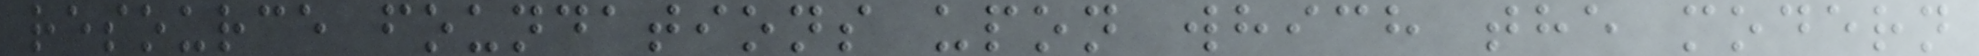resource foundations upon which the modern
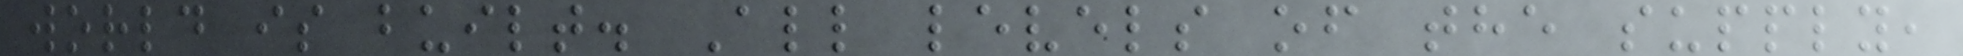world is built. All levels of the supply,
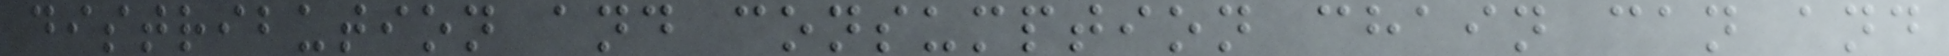distribution and consumption chain can and
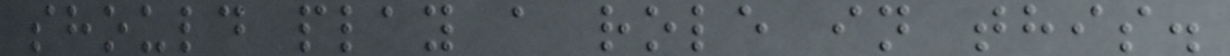should play a role in this.
